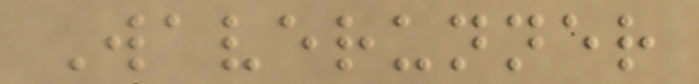Waverunner
